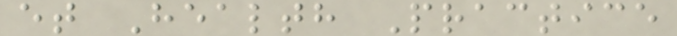et Health Practice
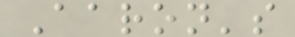Aaron's
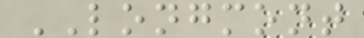LONGMONT
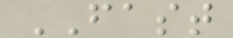FAST
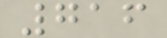716
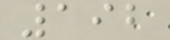192
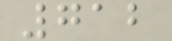712
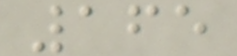165
